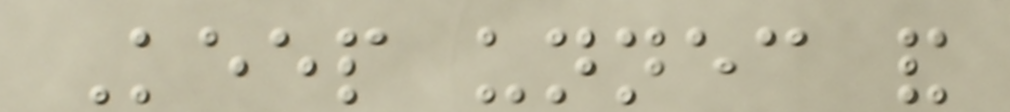Keep unnecessary and
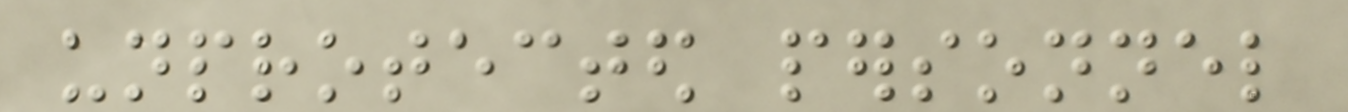unprotected personnel
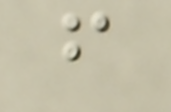from
